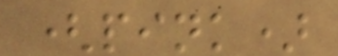(pink)
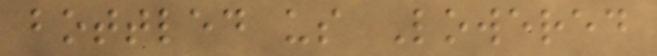bottled us Lowered
